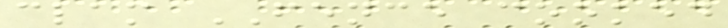clam FENCE cooked
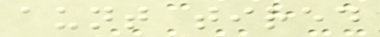aunt tired
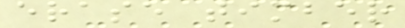erase timber
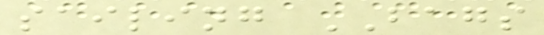sailing BAGS
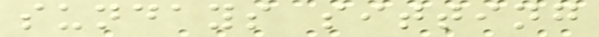sundays sitting
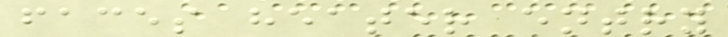faces heater entry
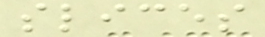slices
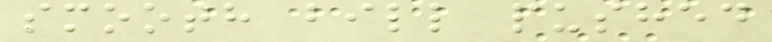smooth bill pushed
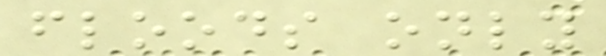floods only
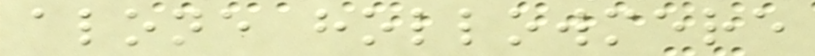alone hollowmere
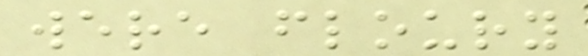were floury
